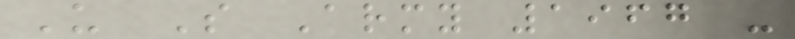U S Army 1967 -
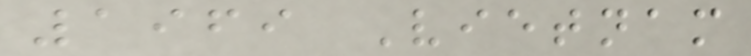1969 Vietnam
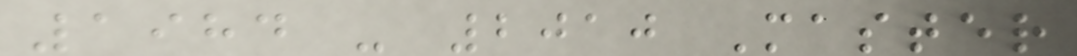1984 - 2010 Master
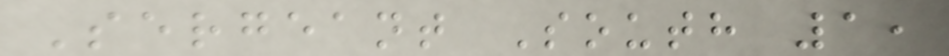Sergeant South 1,
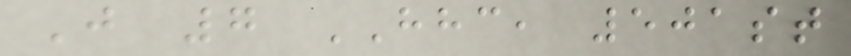J 7 HHC, 501st
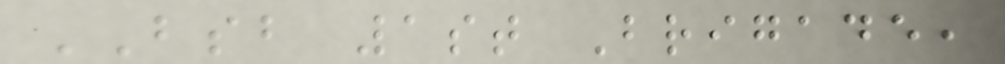BSB 1st Brigade,
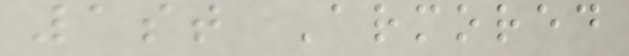1st Armored
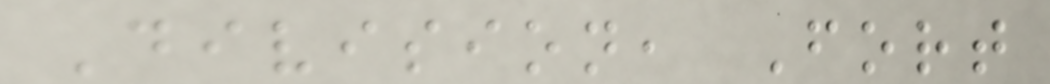Division, Fort
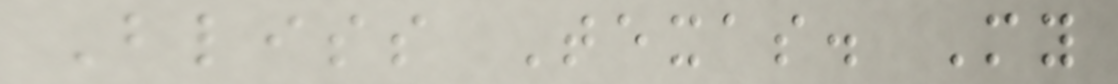Bliss Texas. My
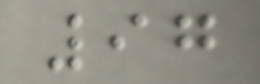97
